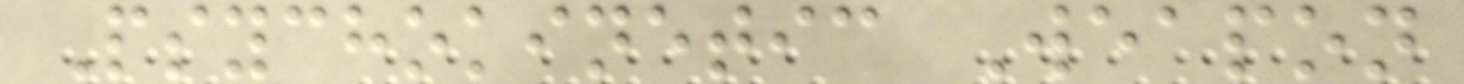Psychokinetic Weapon
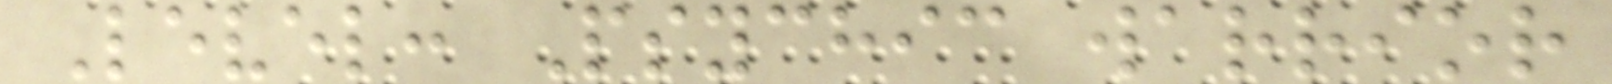Level: Psychic warrior
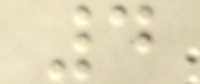4
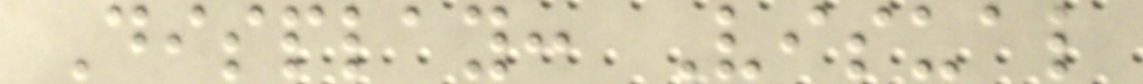Display: Visual
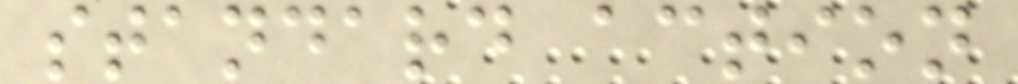standard action
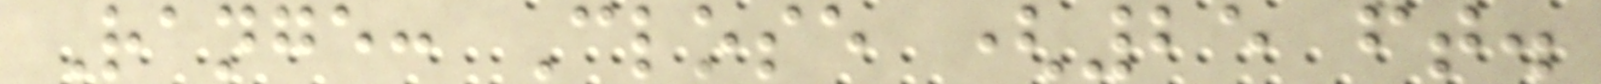Range: Close (25 ft.
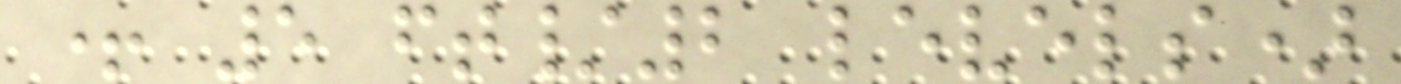+ 5 ft/2 levels)
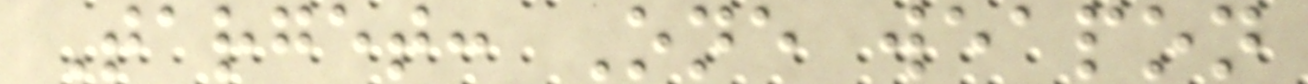Target: One weapon
